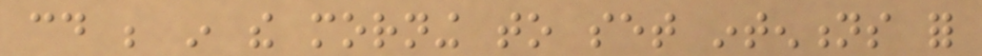could be in the morning to set intentions for
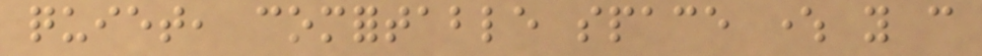quiet, comfortable space where you can
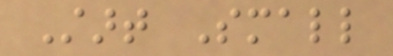Start Small
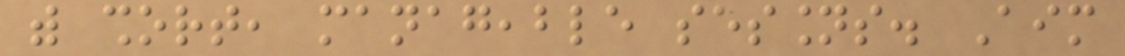with short, manageable sessions. Aim
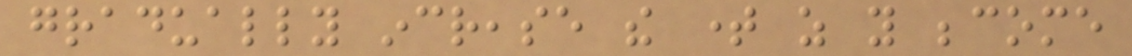gradually increase the time as you become
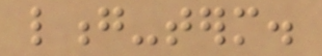long-term.
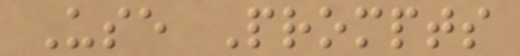Use Prompts
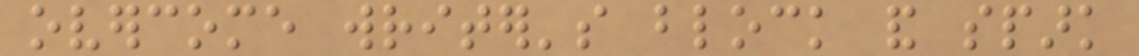overcome writer's block and spark
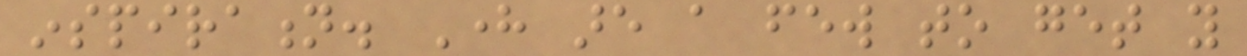inspiration. Here are a few to get you
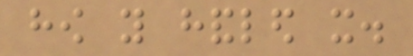how you handled it.
